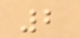2
